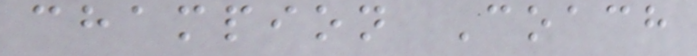champion Coach
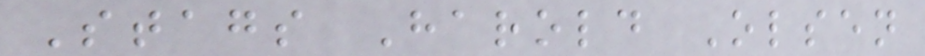Stags Harold Olsen
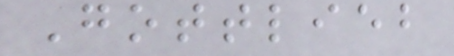Gottlieb
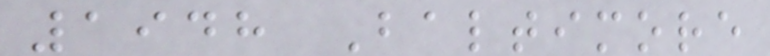1948 Baltimore
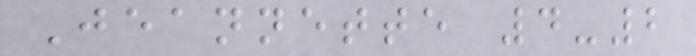Jeannette 4-2
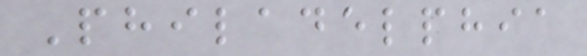Philadelphia
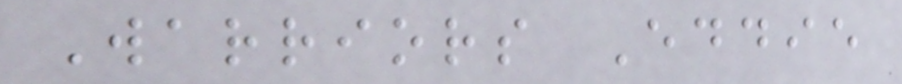Warriors Eddie
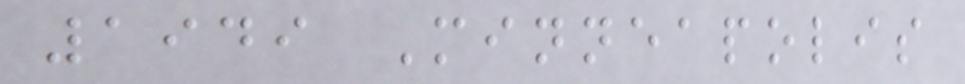1949 Minneapolis
